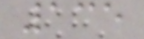135
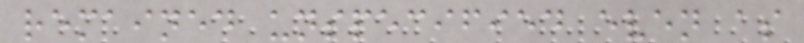remained unspecified even as
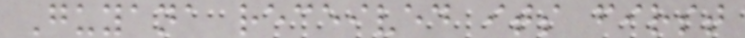Guyana received its first
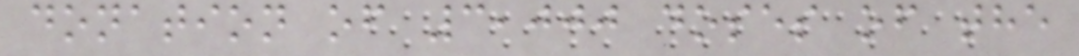donation of 3,000 doses of the
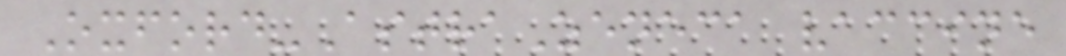Oxford-AstraZeneca vaccine
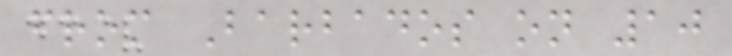from Barbados on 10
